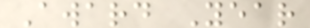Award Year
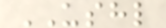USHL
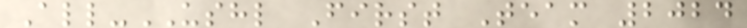All-USHL First Team 2024
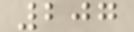207
